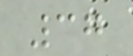37
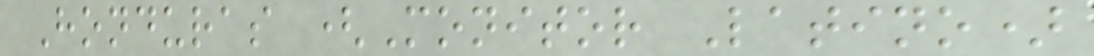Honduras (Monitor Latino)
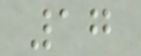17
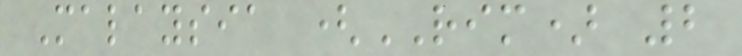Malaysia (RIM) 2
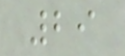29
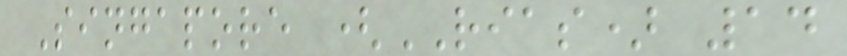Singapore (RIAS) 14
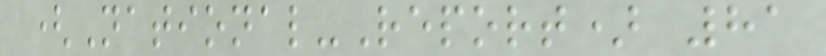(National-Report) 81
